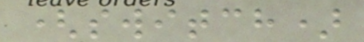(switch)
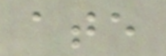ate
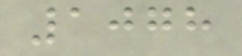1078
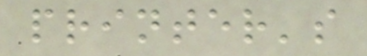printer's
